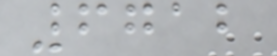6712
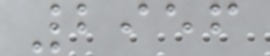2956
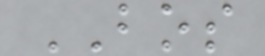BOS
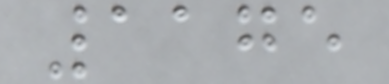1175
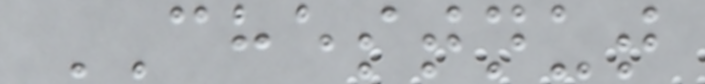CHESTNUT
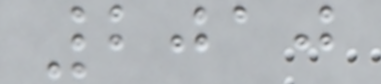2010
